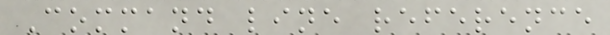Command line reference
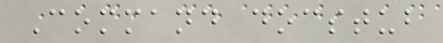Command docstub
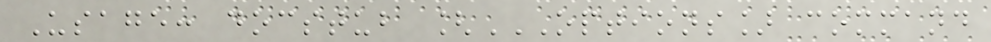Usage: docstub [OPTIONS] COMMAND
